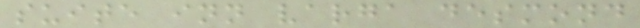suite inn varga desmond
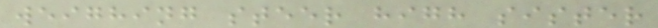weighing steer high sister
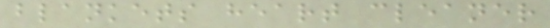blankets heart cleaner
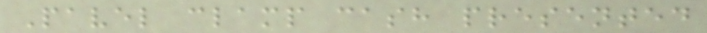Pavel clamp cash presented
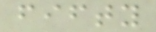fifty
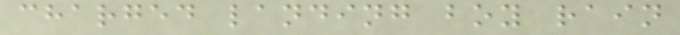charged landing boy rain
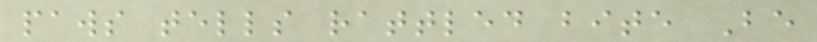paws tells rattled bite Be
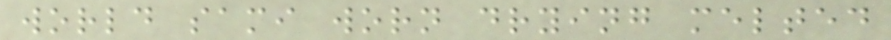world sami worn drying melted
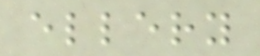ellery
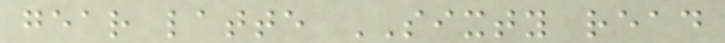gear latte SIXTY read
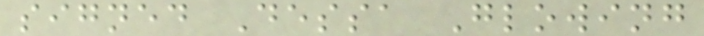signed Dessa Glowing
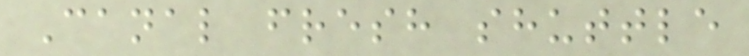Canal fresh shuttle
